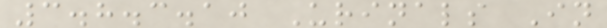3.8.3.10 Urinals In
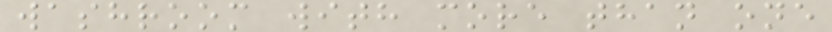washroom with more than one
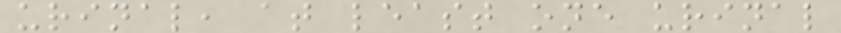urinal, at least one urinal
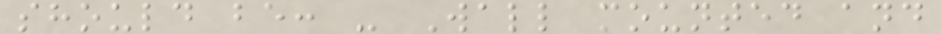should be: - Wall mounted and
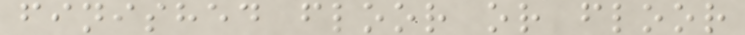finished floor or floor
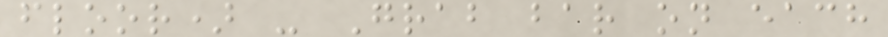floor) - Grab bar on each
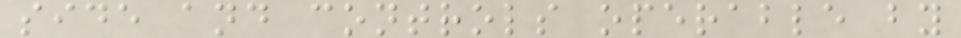side and controls operable by
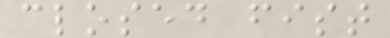closed fist
